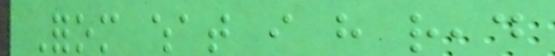Forom what i have read
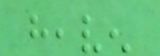heaven
